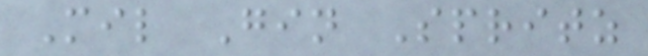Mil Gin Spritz
